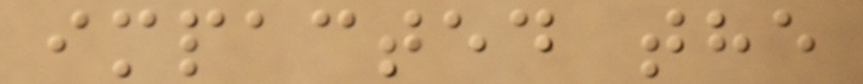impacted the
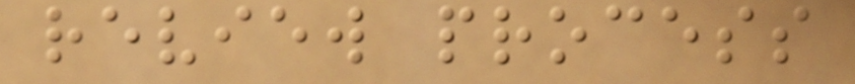review process
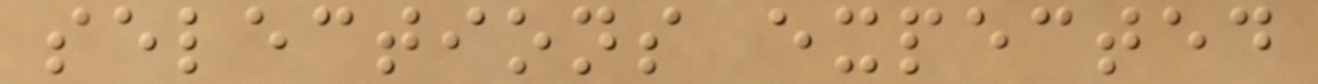selections expected
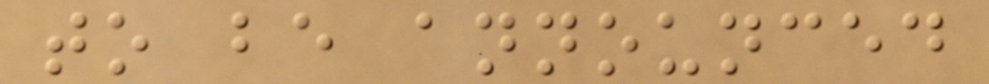to be announced
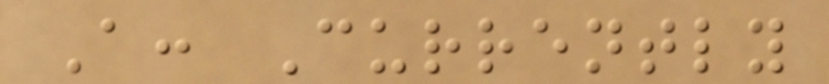A: Currently
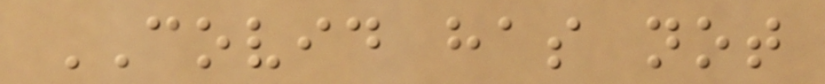COVID has not
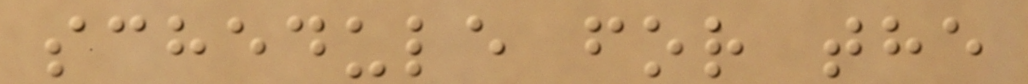schedule for the
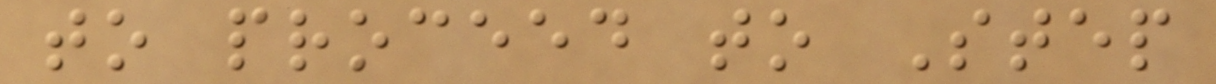to proceed to Step
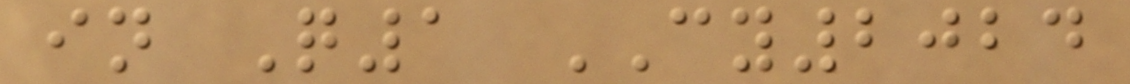in Q1 CY2024
